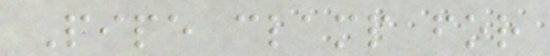Pipe clamp for
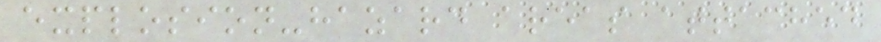explosion-hazard areas attached
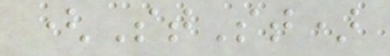(StSt)
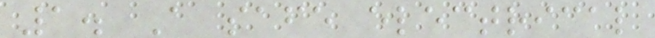1. A safe electrical
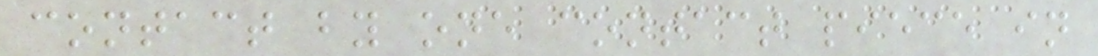contact by one contact piece in
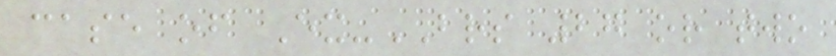case of Ex-BRS 27 or two
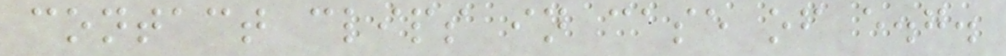contact clips in case of e.g.
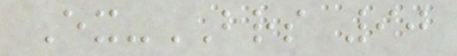Ex-BRS 90
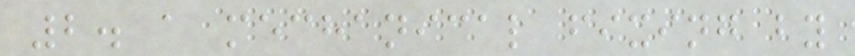2. a mechanical fixing by
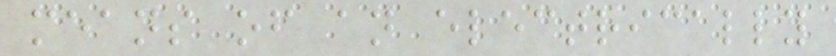means of an electrically
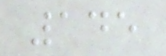145
